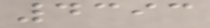4393
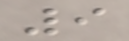9
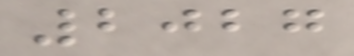2027
